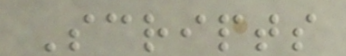Scripts
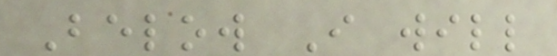Below I will
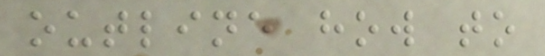outline how to
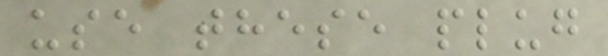use these plug
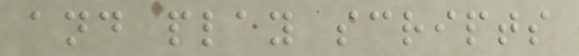and play scripts
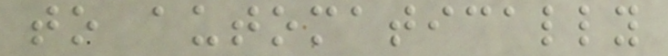to automatically
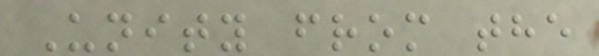Unity from the
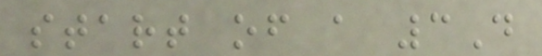start of a 3D
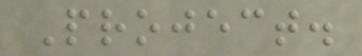Project.
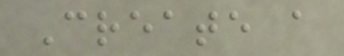Create a
